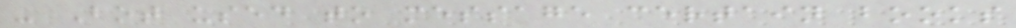- Bot used to message certain books
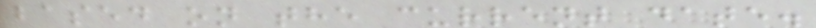based on the current date.
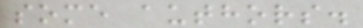some authors.
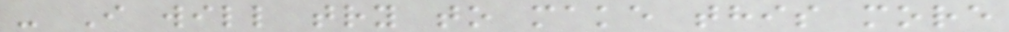- I will try to make this more
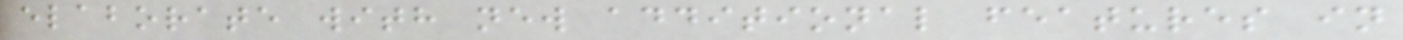elaborate with new additional features in
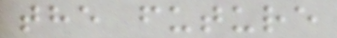the future
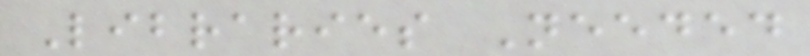Libraries Needed
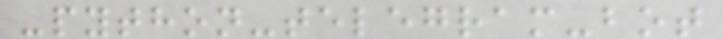-python-telegram-bot
